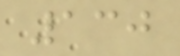130
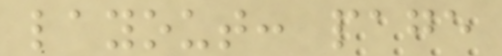layout: page
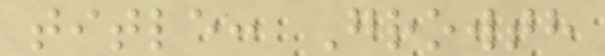title: Growth
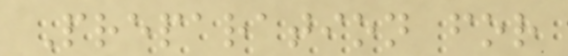Preparation for
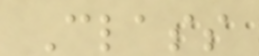Class
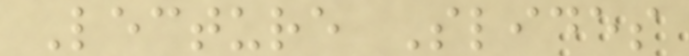Lecture Slides
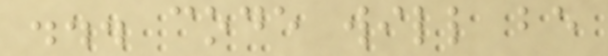... code will be
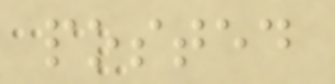posted
